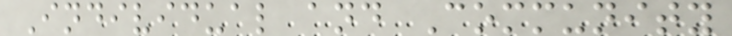Individual and Community
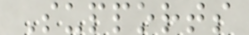Supports
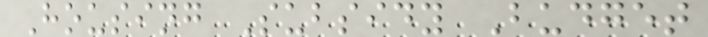Housing Subsidy Budget
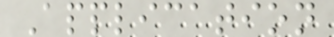Application
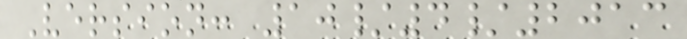Version: 10/4/2013
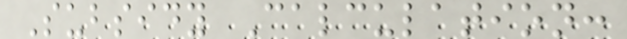Subsidy Calculation:
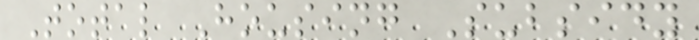Total Housing Subsidy
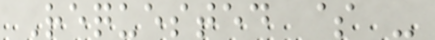Requested $ -
